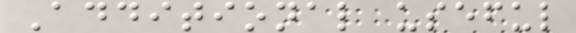Additional useful
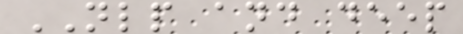NLP and deep
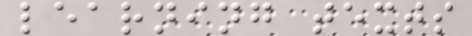learning texts
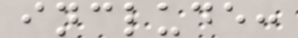include:
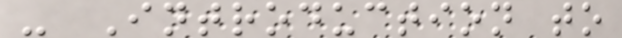- Introduction to
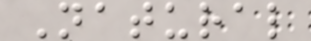Natural
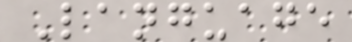Language
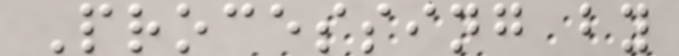Processing by
